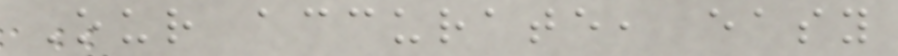Our accurate, easy
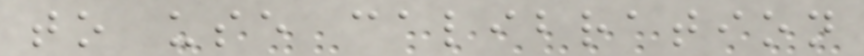to use calibration
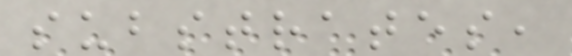substrates,
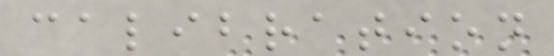calibration
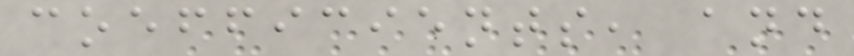coefficients, and
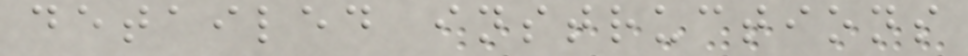detailed instructions
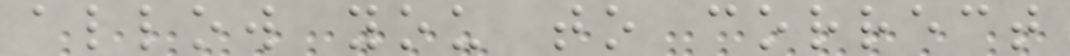allow you to correct
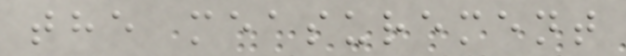the measurement
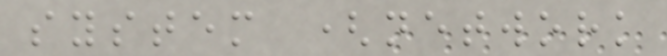system (network
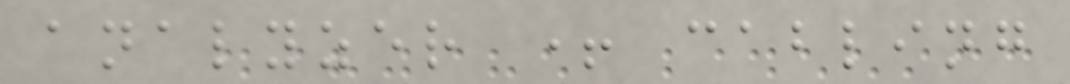analyzer + cabling
